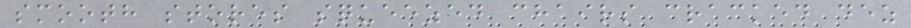smooth stores squeezed chairs cracked dez
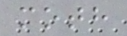moth
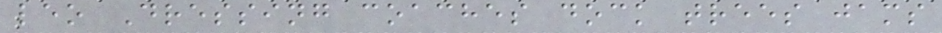leo Dressing coaches dock trees jams
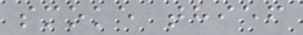smoke thief
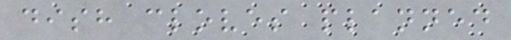dish cloves planned
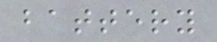battery
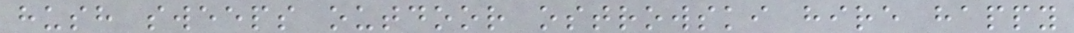hush sweeps outdoor ostrowski hire happy
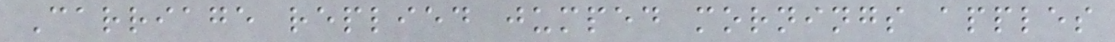Carriage replied jumped mornings apples
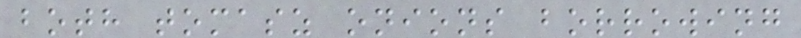both tomasz onions borrowing
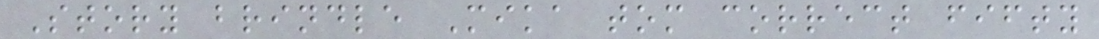Story brindle Mika tom correct fifty
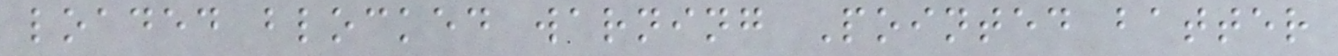loaded blocked warning Pointed batter
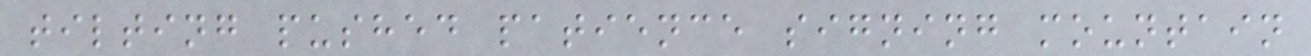tilting pushed patience signing mountain
